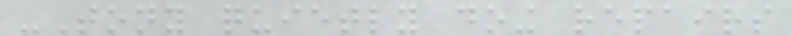-Tony quietly doing repairs
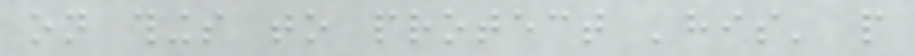on things to protect 'his' people
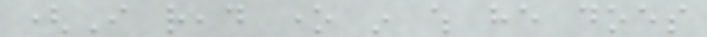(I read one in which he does
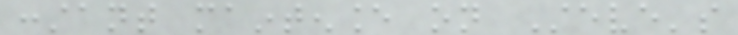constant maintenance on Steve's
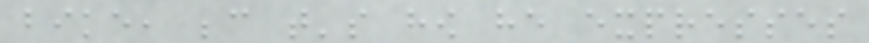bike, because that's how he expresses
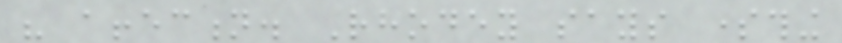his affection. Rhodey says something
